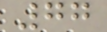77
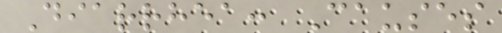Diarrhea: Causes
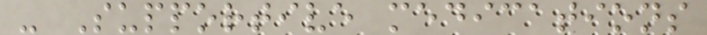- Supportive medications
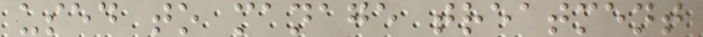used to manage treatment
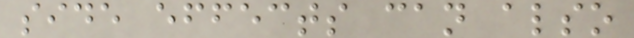side effects can also
